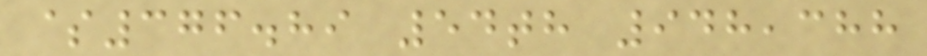$376.89 54th 948,388
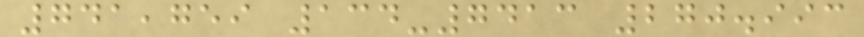741,759 134-7413 270.993
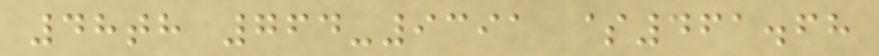48th 764-9391 $461.68
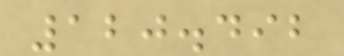120.492
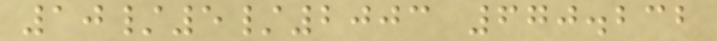10/5/2003 670.232
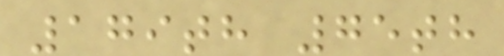179th 75th
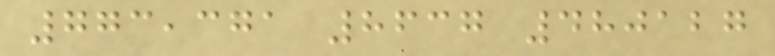773,371 8637 480127
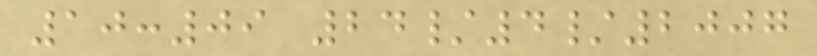10:09 24/4/2007
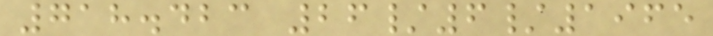718.423 26/6/1965
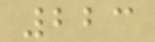223
